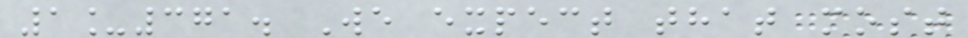1_371. We expect that most
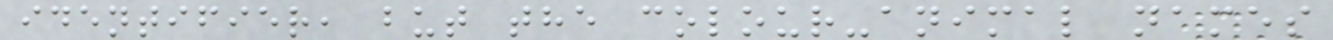identifier, but the colour-animal names
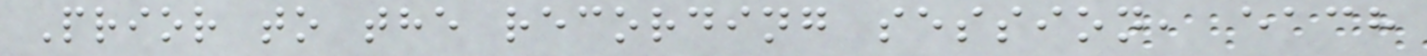Prior to the recording session, each
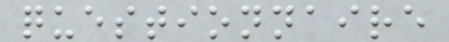questionnaire
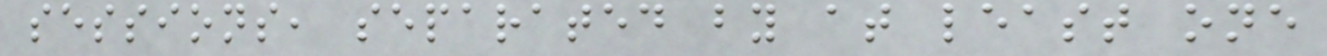sessions, separated by at least one
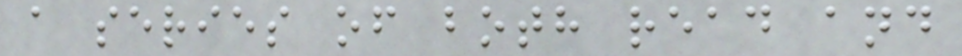a series of both read and
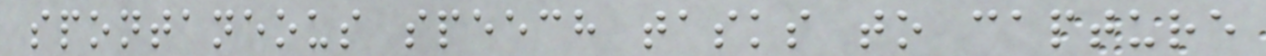spontaneous speech tasks to capture
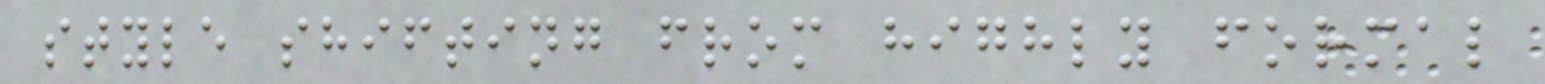style shifting from highly formal
